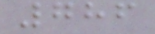786
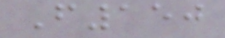F150
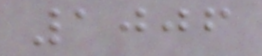1006
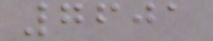7601
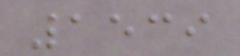1539
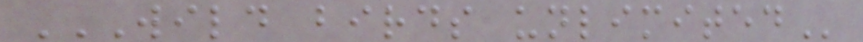WILD BIRDS UNLIMITED
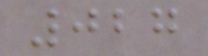027
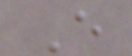E
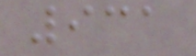931
